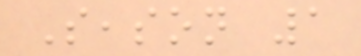Season 1
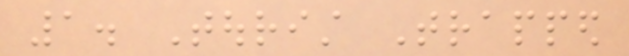1. Tourist Trapped
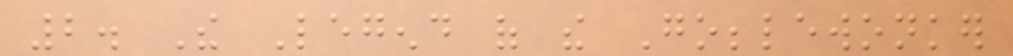2. The Legend of the Gobblewonker
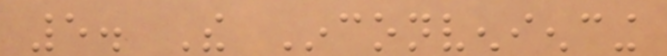5. The Inconveniencing
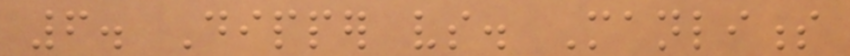6. Dipper vs. Manliness
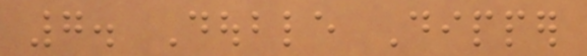7. Double Dipper
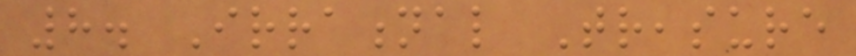8. Irrational Treasure
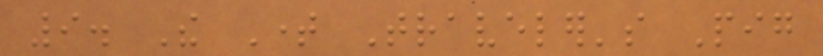9. The Time Traveler's Pig
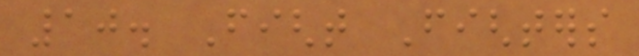10. Fight Fighters
